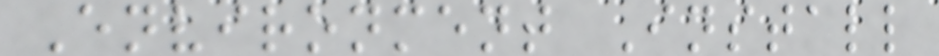Environment Install
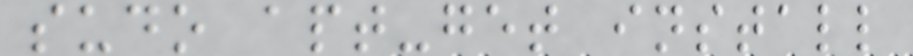sudo apt-get install
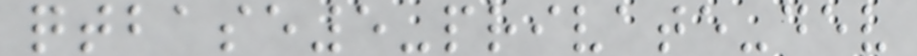qtbase5-private-dev
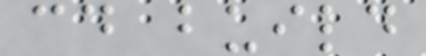cd build
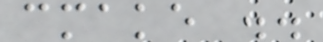cmake ..
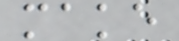make
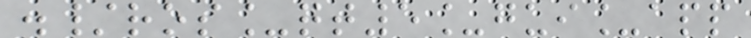./ros_qt5_gui_app
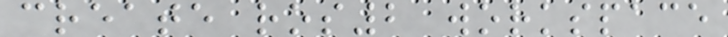create ros2 workspace
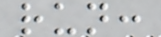run:
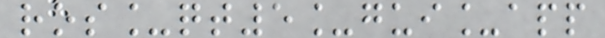ros_qt5_gui_app
